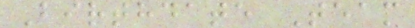Birthdate Team
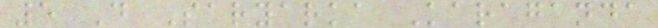5 D Saryarka Karaganda
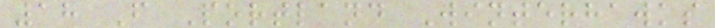18 F Portland Winterhawks
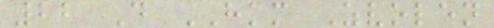22 D HKM Zvolen
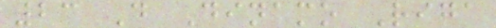23 D Dinamo Riga
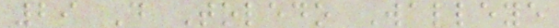29 D Toledo Walleye
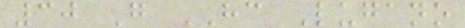30 G HC Lugano
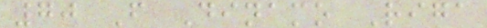70 F Dinamo Riga
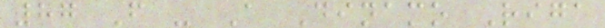87 F - A Dinamo Riga
